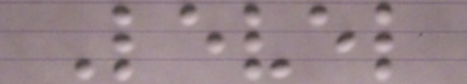Level
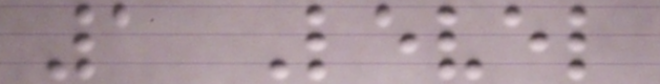1 Level
